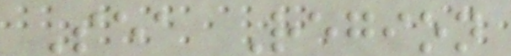Sea Region
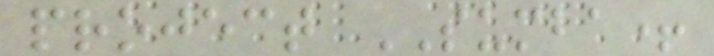project SUMBA+
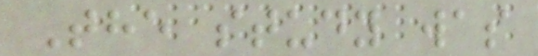The study was
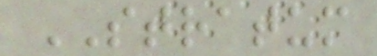STRATUM
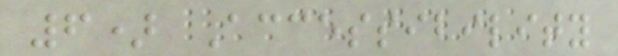6) Accessibility
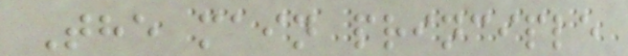The main principle
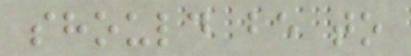should be to
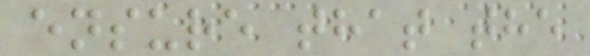ensure that the
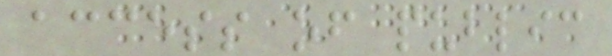access of public
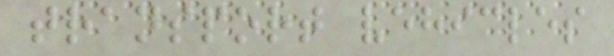transport vehicles
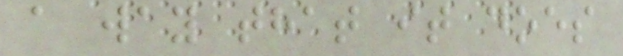a way that it does
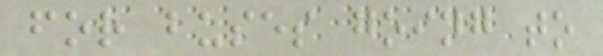for buses going to
